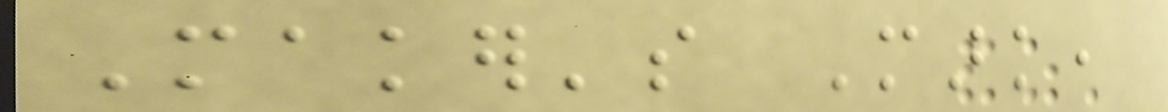Maker's Mark,
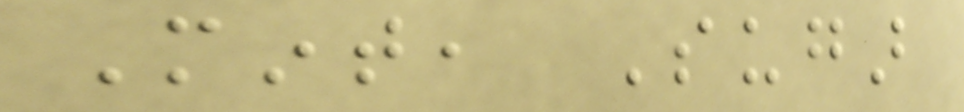Mint, Sugar
